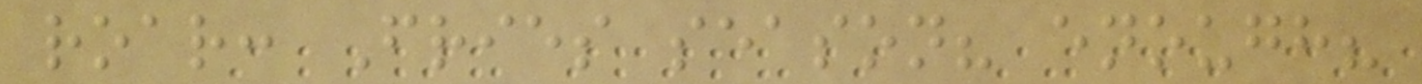roar: Fries season? enough?
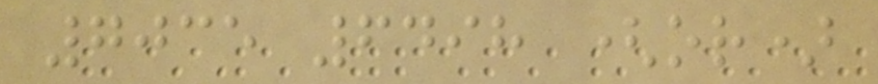7035 6498 (or)
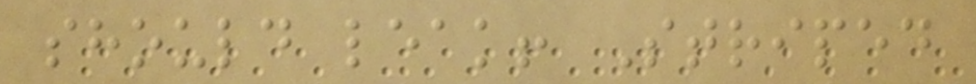should leak! Striped
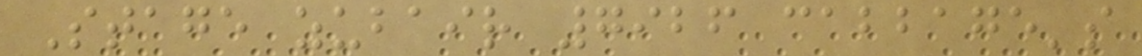Stage zubair 7926 cabbage's
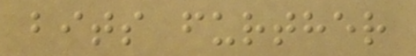bits further
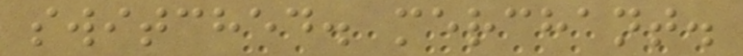switched. merchant.
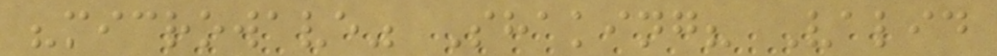"microwave" Shaking? Valid
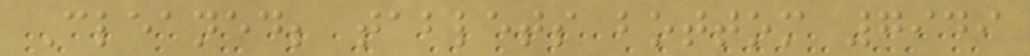Cleaned; tablets bottom 7949
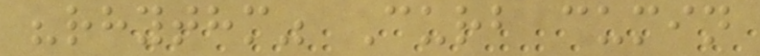"rhythm" Curb cumin
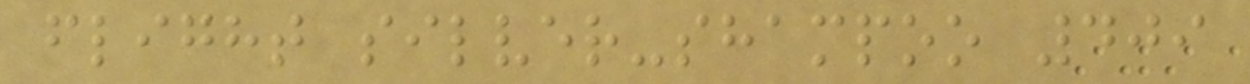flight silver-shampoo 409
